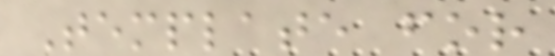Template for
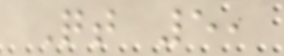Qt 5,
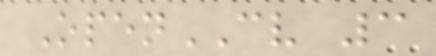OpenCV 3
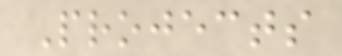Projects
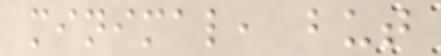minimal, but
